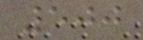500
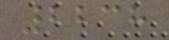2238
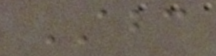ABC
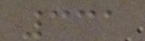331
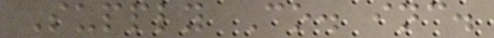Supply Co. inc.
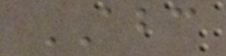ABC
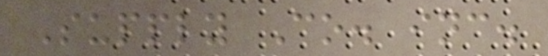Supply Co. inc.
